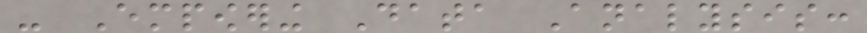- Empowering Data Analysis:
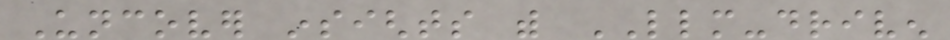Uncover insights with LLM-driven
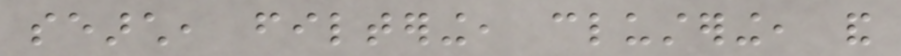search, filtering, clustering, and
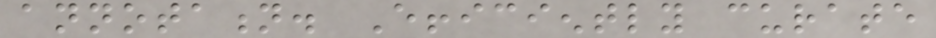annotation. Efficiently curate
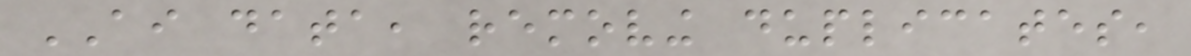AI data, removing duplicates,
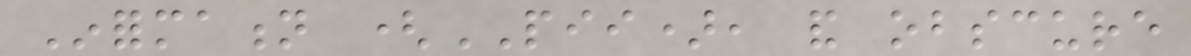Information (PII), and obscure
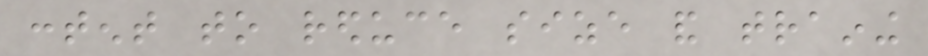content to reduce size and training
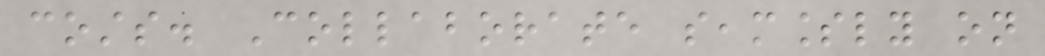costs. Collaborate seamlessly on
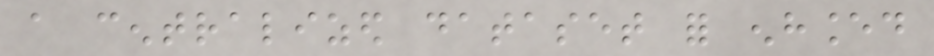a centralized dataset for enhanced
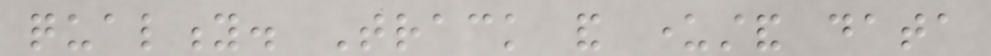quality. Track and understand data
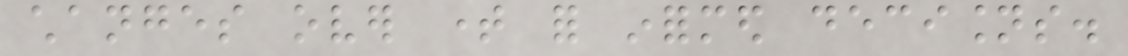changes over time for informed decisions.
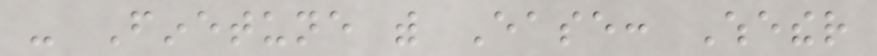- Finetune with Ease: Whether
